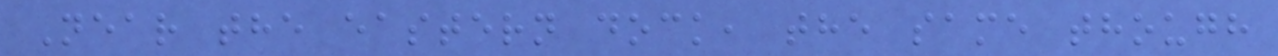Near the eastern dock, the same though
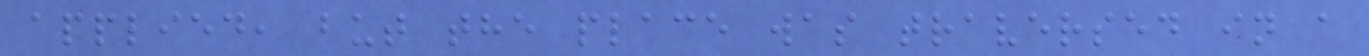applied, but the place was traversed in a
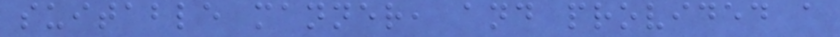suitable manner, and provided a
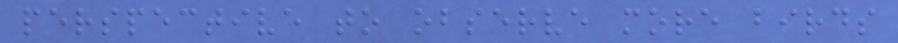perspective to observe more birds
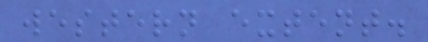western extent.
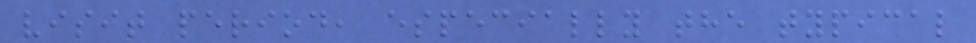visit period, especially the typical
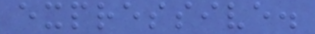expressive.
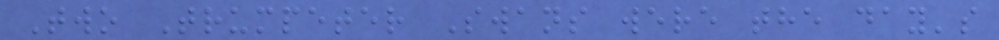Two Trumpeter Swans were the day's
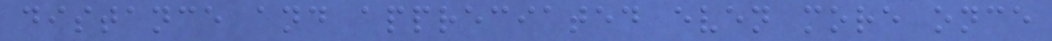distance and appreciated even more once
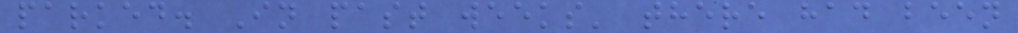parked. In past weeks' there had been
